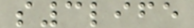s3life
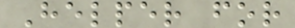Helper for
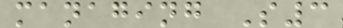managing S3
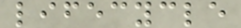lifecycle
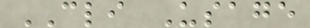CLI Usage
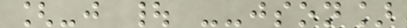[-j | --json]
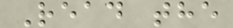Read the
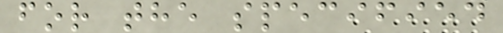for the specified
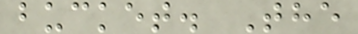bucket. The
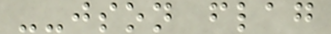--json flag
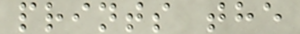prints the
